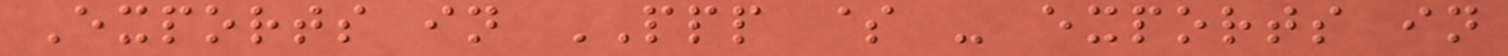Exports in PPP $ - exports in
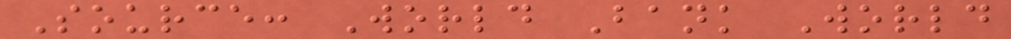Source: World Bank World
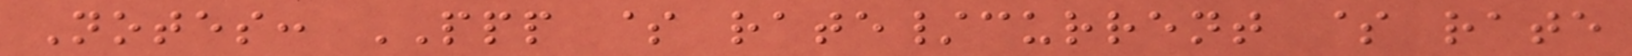Notes: PPP $ rate/current $ rate
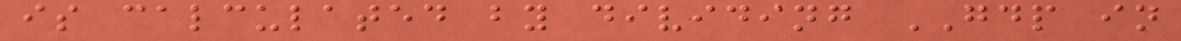is calculated by dividing GDP in
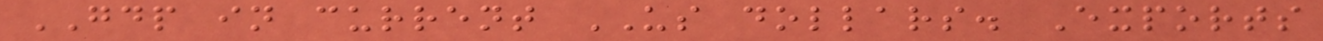GDP in current US dollars. Exports
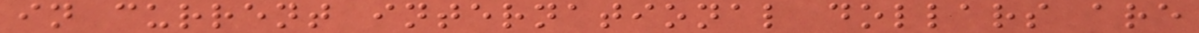in current international dollars are
